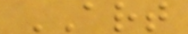ART
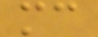mc
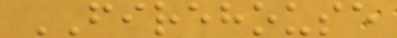FIREHOUSE
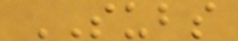SUBS
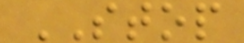STOP
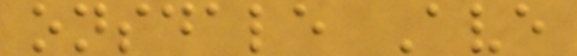onsdale Ave
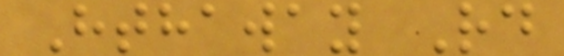Hthaway Rd
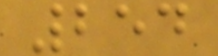254
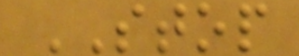STOP
